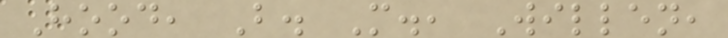Hood, B. M., Willen,
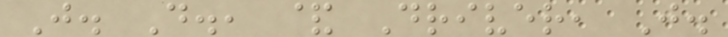J. D., & Driver, J.
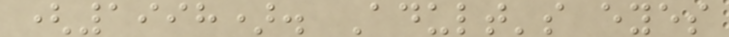(1998). Adult's eyes
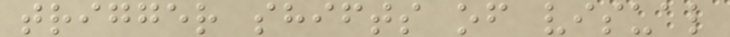trigger shifts of visual
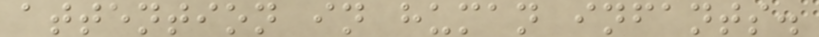attention in human infants.
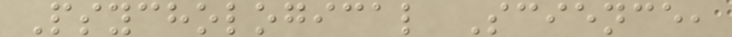Psychological Science,
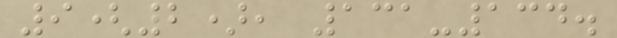9(2), 131-134.
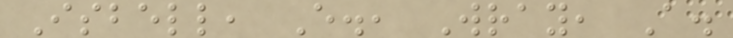Isbell, E., Wray, A.
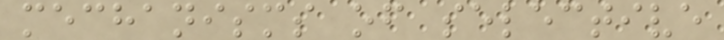mechanisms of selective
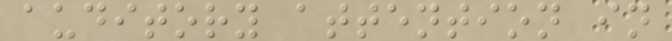auditory attention in
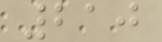210
